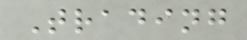Trading
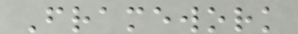Framework
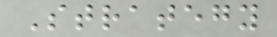Strategy
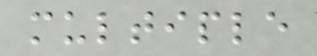multiple
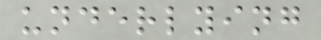underlying
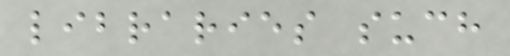libraries such
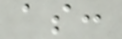as:
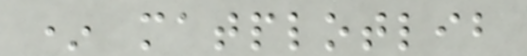* matplotlib
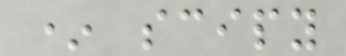* scipy
